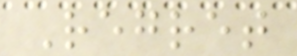Regret
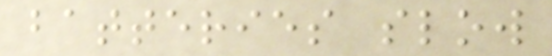batteries slow
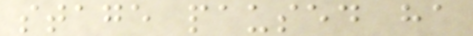stage paused ha
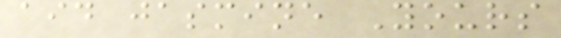aid jasmine Yours
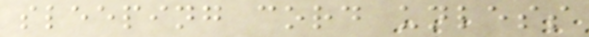sleeping cord unless
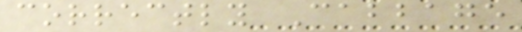correctly Cabbage
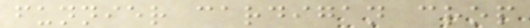funnier cardigan crop
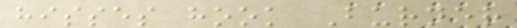hisses hook Burner
